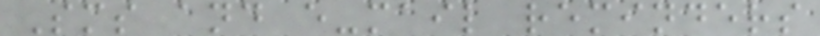Sms and e-mail reminders
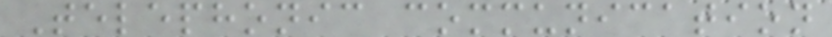Telephonic communication
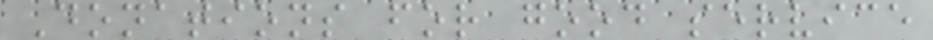Donations for good service
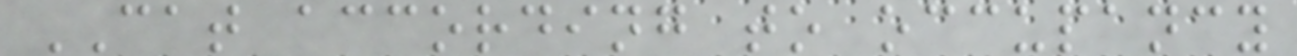CAT according to occupancy
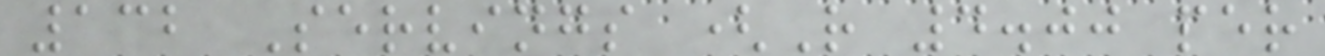132 Servings (R 4.00 per
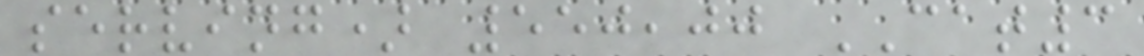serving) 550,00 CAT3
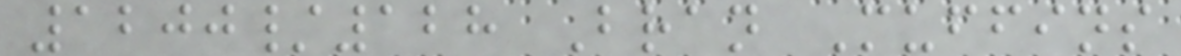1200/128 Bran Muffins
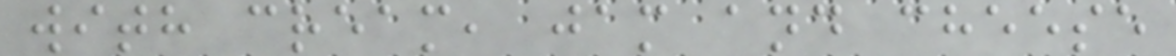with cream, jam and cheese
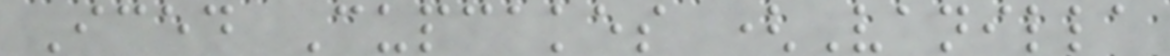Iced Cupcakes (Vanilla
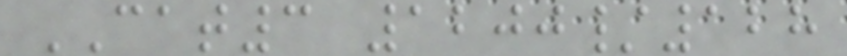CAT3 1200/128
